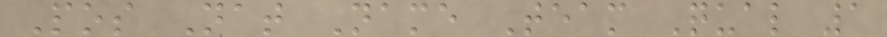Pos Nat Name Team Qual 1
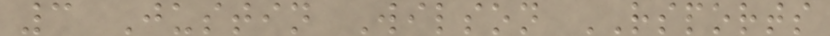3 Justin Wilson RSPORTS
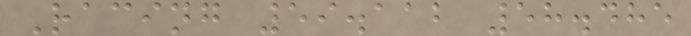Racing 59.112 58.485
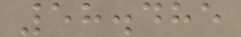58.485
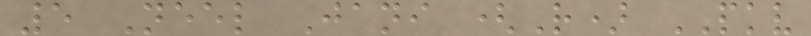5 Neel Jani (R) PKV
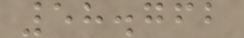58.762
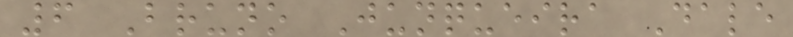6 Bruno Junqueira Dale
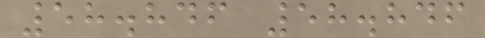58.846 58.846
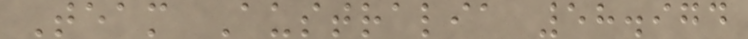Team Australia 58.974
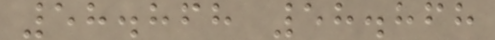58.868 58.868
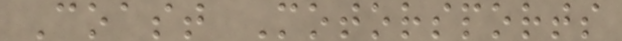Coast Motorsports
